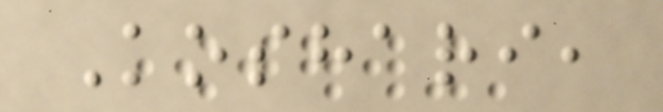Koshari,
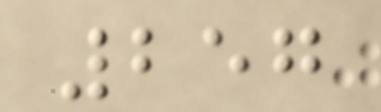257
